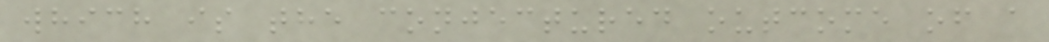which is the conjectured outcome of a
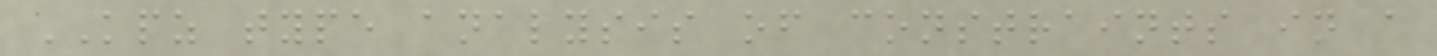KPZ type analysis of constraints in a
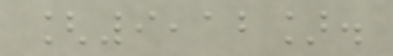[9,12].
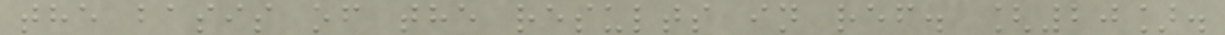the basis of the results in ref. [20].
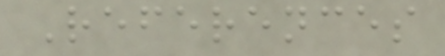References
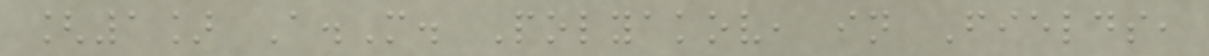[1] A.M. Polyakov, in Fields,
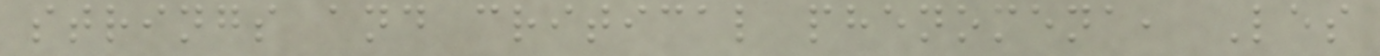strings and critical phenomena, Les
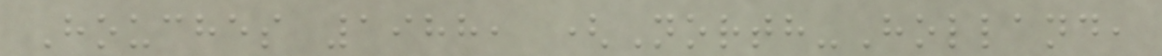Houches 1988, (North-Holland,
